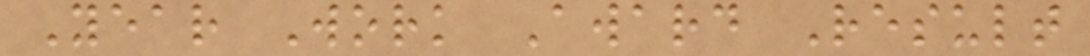Year Work Award Result
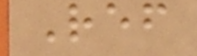Ref
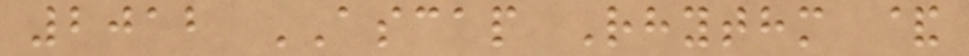2012 ASCAP Rhythm &
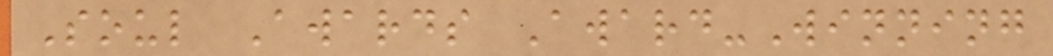Soul Awards Award-Winning
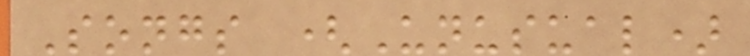Songs (Unusual)
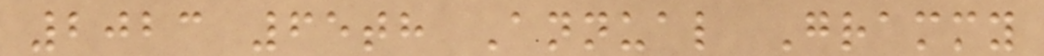2023 65th Annual Grammy
